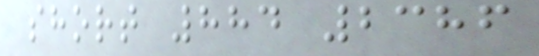short 884 2386
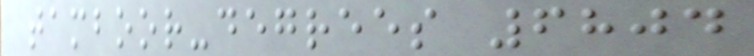tamboor-degrees 6804
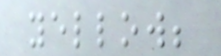yellow;
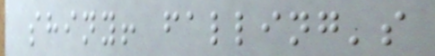shiny! falling's
